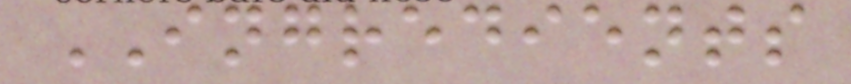INGREDIENTS
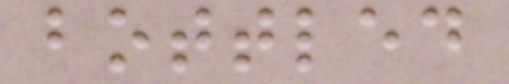bottled
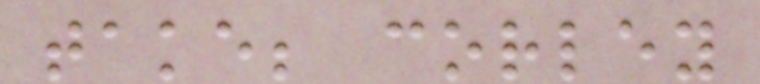take; corley
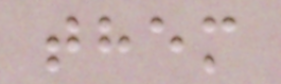them
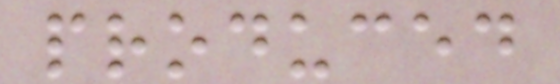produced
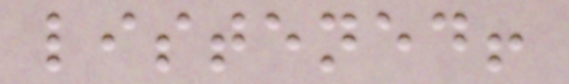listened!
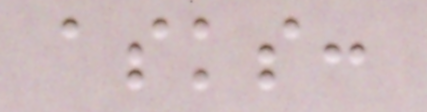asks:
